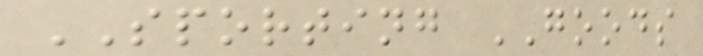SPORTING GOODS
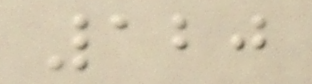120
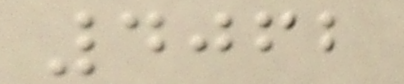4062
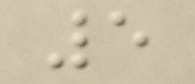5
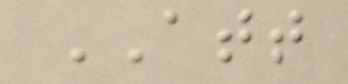ATT
